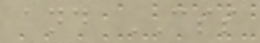and CSS
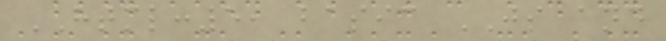HTML:5, basic JS and
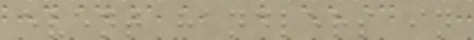event handlers in
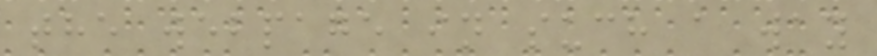the webpage in such a way
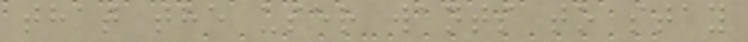that the user wants to stay
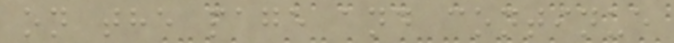on the page and continue
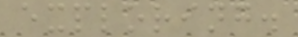exploring.
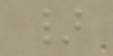}
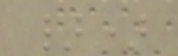})
